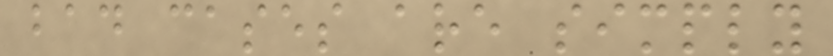bad cases are simply
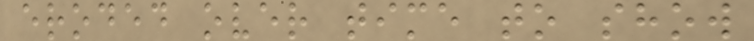eroded over time to show
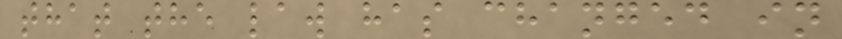that the law has changed in
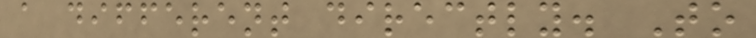a different directly. To
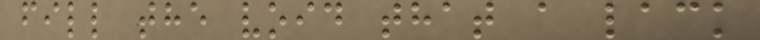fill the void that a lack
